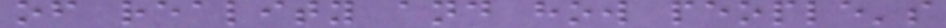of reality and how people's
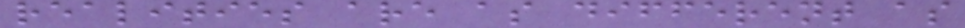realities are as different as
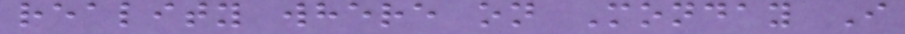reality where on Monday I
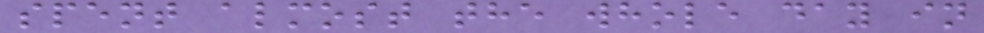spent almost the whole day in
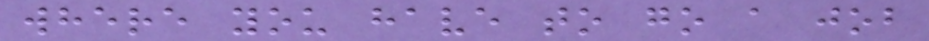where you have to go a job
